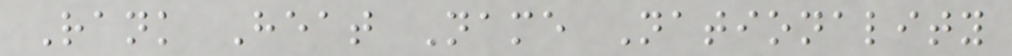Rank Heat Name Nationality
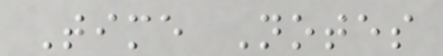Time Notes
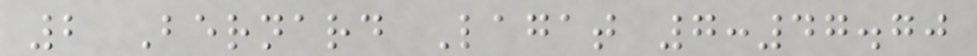2 Bernard Lagat 7:47.70
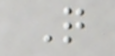Q
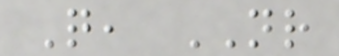Q, NR
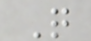Q
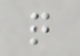q
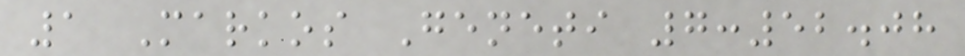1 Markos Geneti 7:52.08
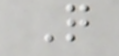Q
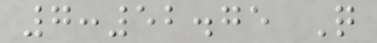7:52.75 Q
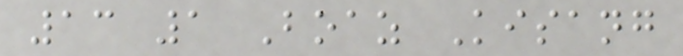13 1 Boaz Kisang
